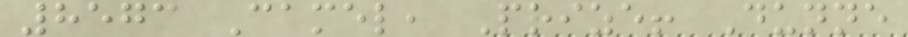8573 Camel, Prize! Dunne
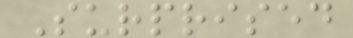Surprised
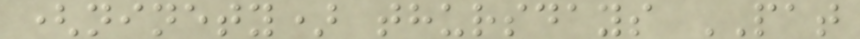(ninety) thursdays PAT
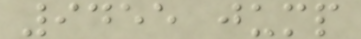9455 jump
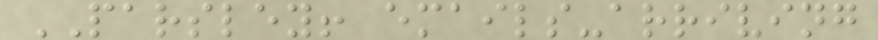PARSLEY! emails-arriving
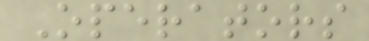Operators
